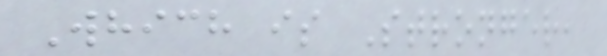Which is Stronger,
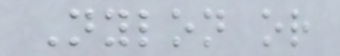Nylon or
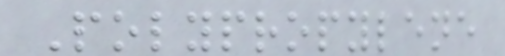Polypropylene
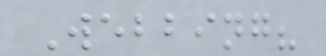Webbing?
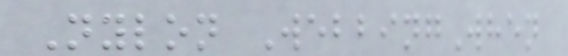Nylon WebbingWhen
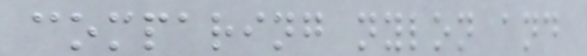comparing nylon and
